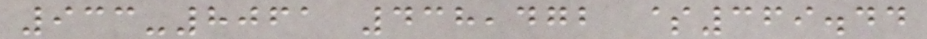933-8061 438,472 $369.44
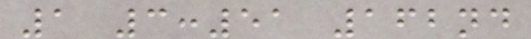1 3:51 162nd
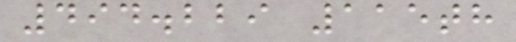494.229 115th
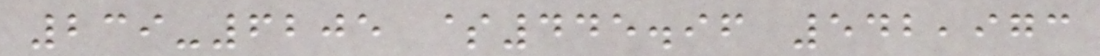239-6205 $445.96 542,973
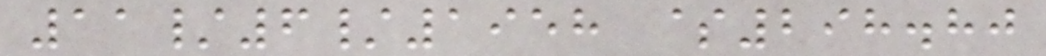11/6/1958 $298.80
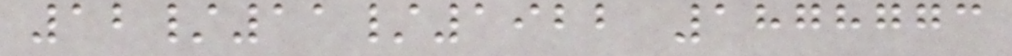12/11/1922 1878773
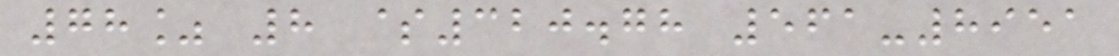78% 8 $320.78 561-8951
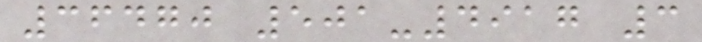36470 501-4917 3
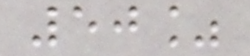50%
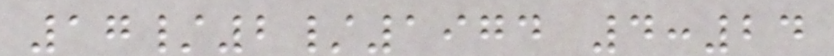17/2/1974 4:24
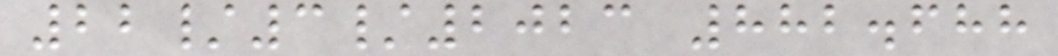22/3/2023 882.688
